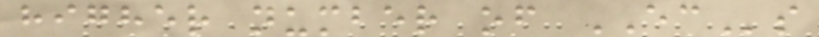higher number of ECs
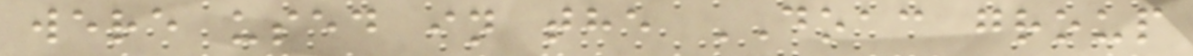were used in the DOAC group
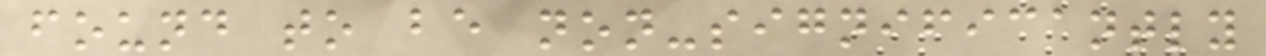found to be non-significantly
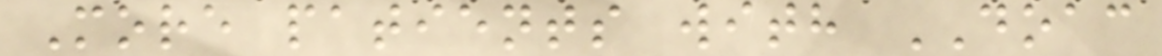More patients with DOAC
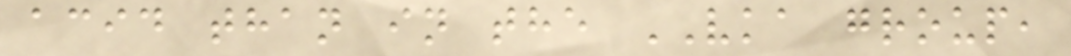acid than in the VKA group,
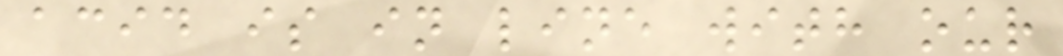acid is in line with our
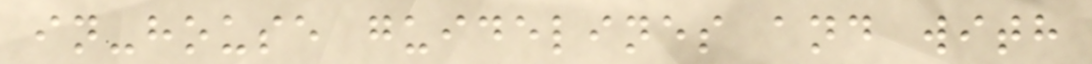in-house guidelines and with
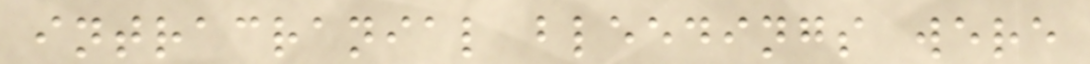intracranial bleedings were
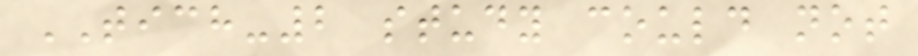TICH-2 study could not
